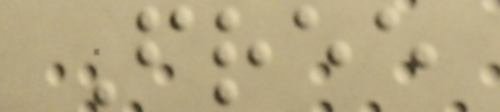Free
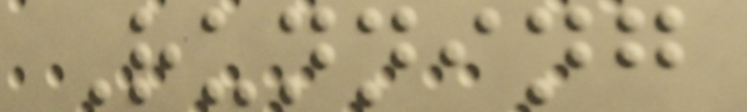Running
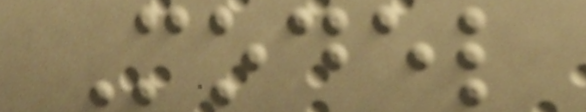Model
